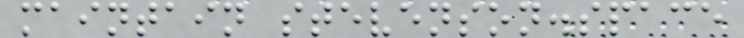maintain stevenson.space
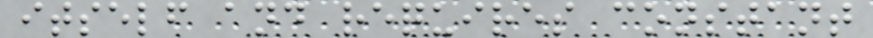itself and requires constant
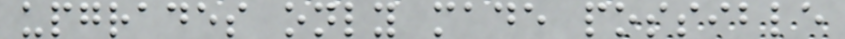upgrades only made possible
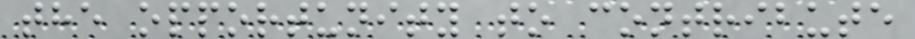the opportunity to contribute
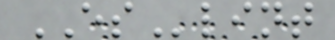ESlint
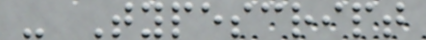- Typescript
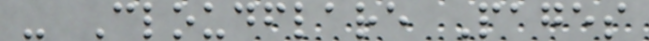- Cloudflare Pages
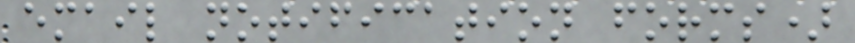email notification forms)
